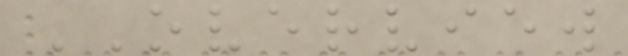OVERVIEW
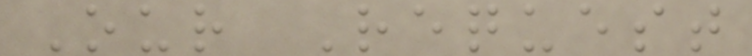Our Request
